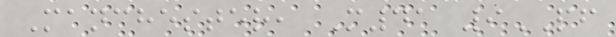Manchester, M41 9PF
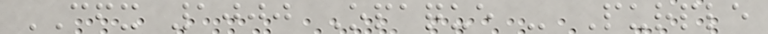CFX 1000 Opaque - Purple
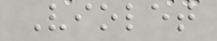Violet
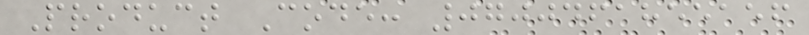Product Code: 0700461855156
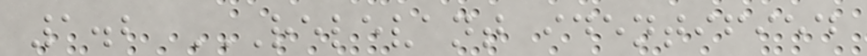1.2 RELEVANT IDENTIFIED
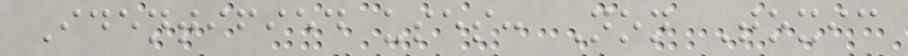Identified uses: Non Toxic
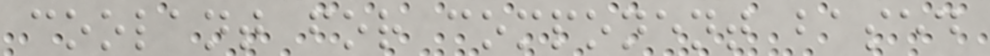coolant for component based
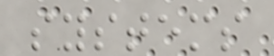systems
